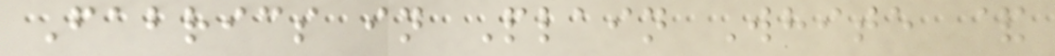Fabrics in Plain White &
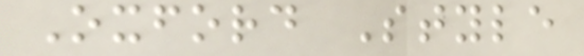Oxford Style
